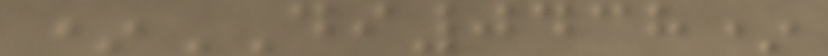*DI0438*
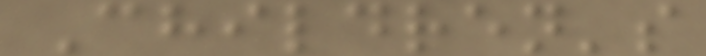Children's
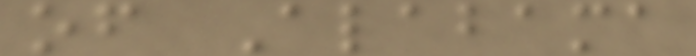of Alabama
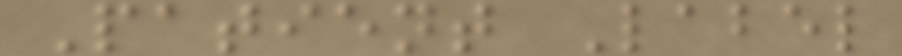Patient Label
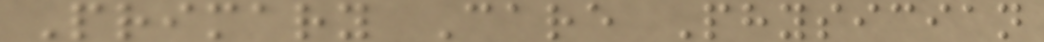Primary Care Physician
